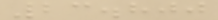23.800
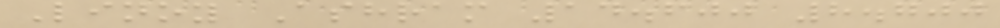Linoy Ashram 14.600 8.700
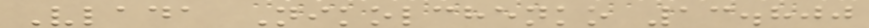Vlada Nikolchenko 13.800
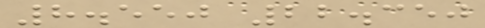8.550 22.350
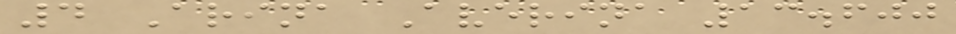4 Arina Averina 13.600
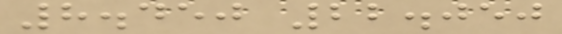8.450 22.050
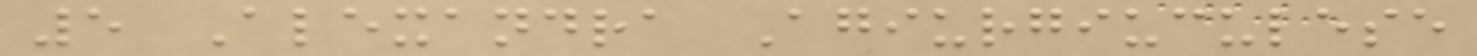5 Alexandra Agiurgiuculese
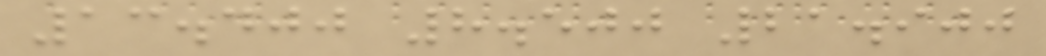13.400 8.500 21.900
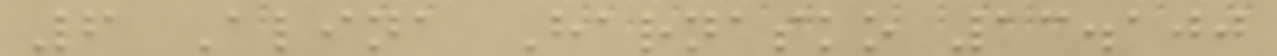6 Alina Harnasko 13.100
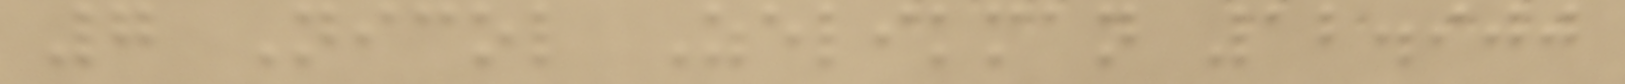7 Nicol Zelikman 12.900
